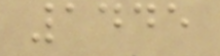1445
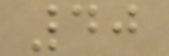40
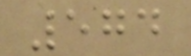574
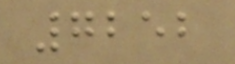7252
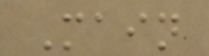Main
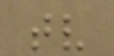tv
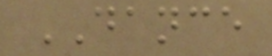DANCE
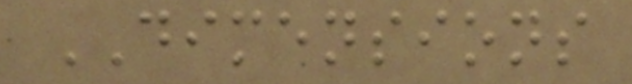DIMENSIONS
